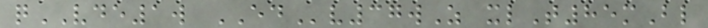qVDE1w EDv37wZ xlT85mBl
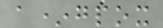a*gpox
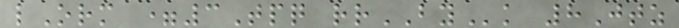lOrm =3Tpq rrBYk 8Jtz
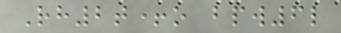Rh2t+o bpw6l
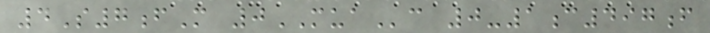4S7fM 0MUAc 0-1c497f
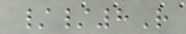//8R
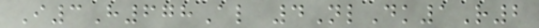I3H678Al 4NlDk1R2
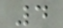4
